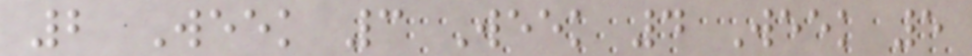2 Week 3 Week 4 Week 5
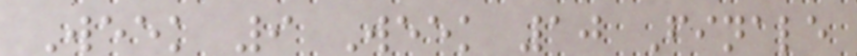Week 9 Week 10 Finale
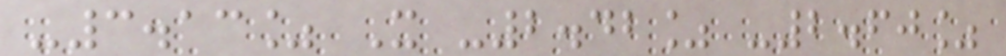-3.13% X -2.42% -2.60%
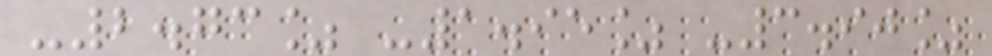-2.73% -1.95% -3.90%
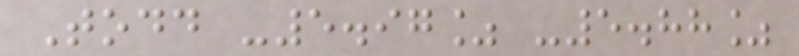Todd -5.97% -5.88%
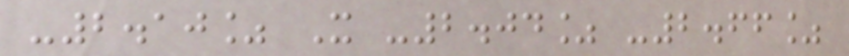-2.10% X -2.04% -2.66%
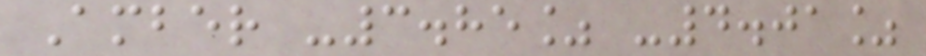Amber -3.85% -4.01%
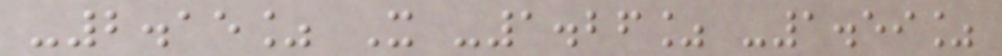-2.15% X -1.26% -1.59%
